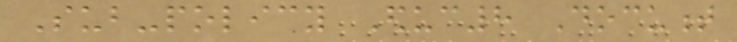Sub-policy Educ8 Document
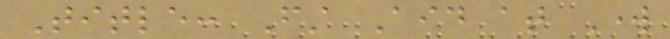Title: First Aid at Work
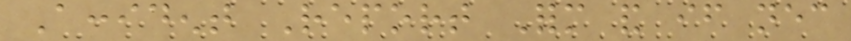Accident Report Form and if necessary
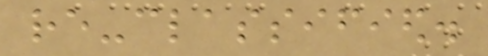re-classified.
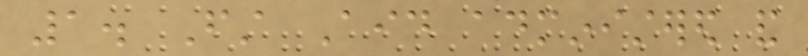1. First Aid administered and
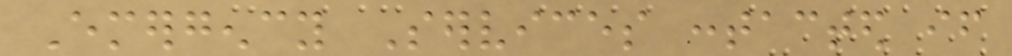Emergency Services contacted if
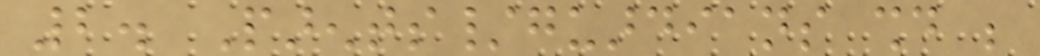2. Parents/guardians should be
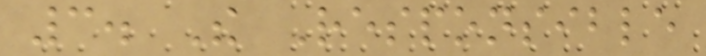3. The Responsible
